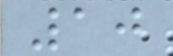10
